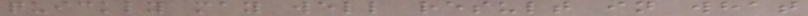quickly may well result in what
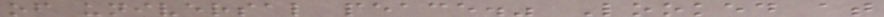of universal peace." Looked at
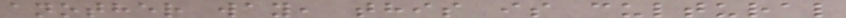another way, this is cultural
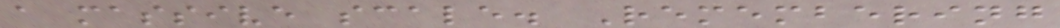a massive scale. Remembering
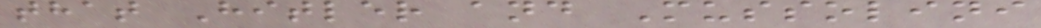that Hitler and Mussolini
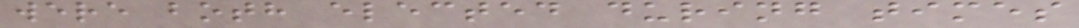were both elected during times
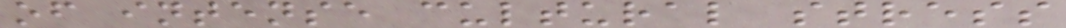of intense cultural stress
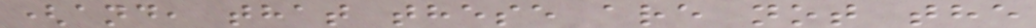(and, that these are not the
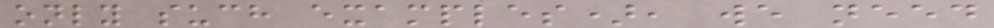only such examples), we need
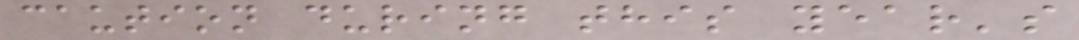caution during this year's
